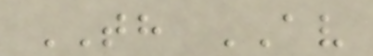TH AV
